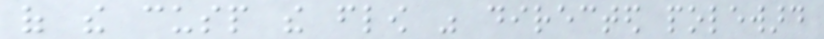of the cusp the flow was directed poleward
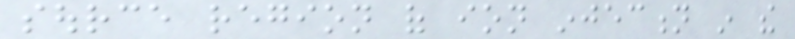source region of ion injection in the
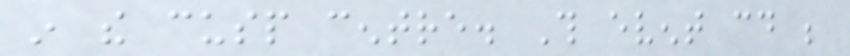in the cusp centre. This event could be
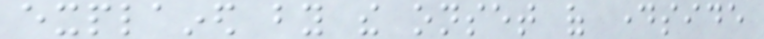explained by the onset of dayside
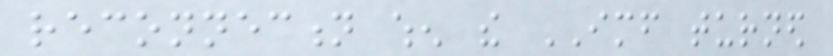reconnection when the IMF turned
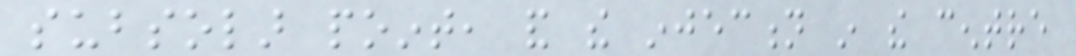subsolar point, and the injection in the centre
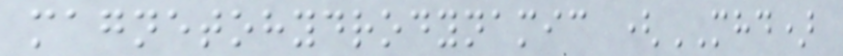magnetohydrodynamic (MHD)
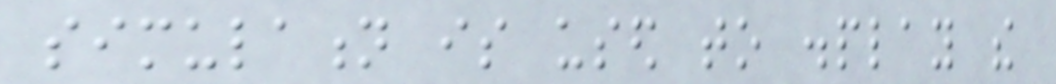simulation is used to display the
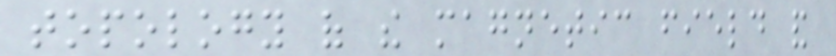topology of the magnetic field and
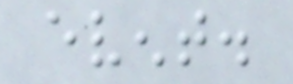event.
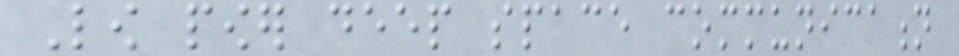Low power deep space communication
